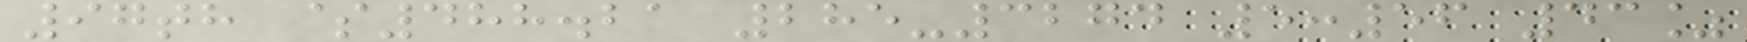97th $488.21 285-3274 5:56 43%
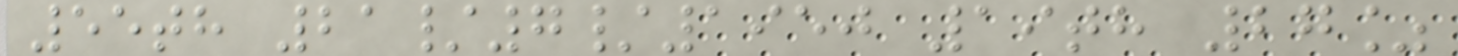55th 21/7/1950 19th 27%
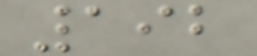192
